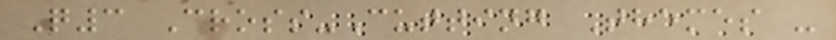Q3 Cross-Cutting Themes -
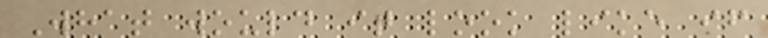What would it look like if
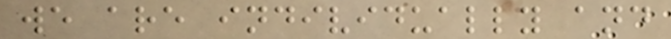we are individually and
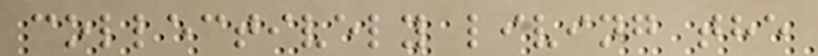collectively living the
